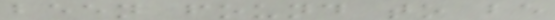been found to be
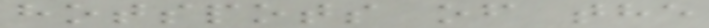hotspots of the
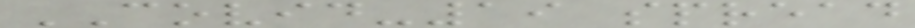COVID-19 spread
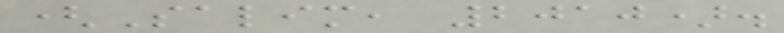(Salim, 2010).
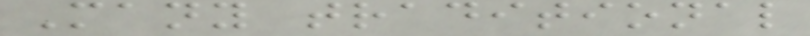Many traditional
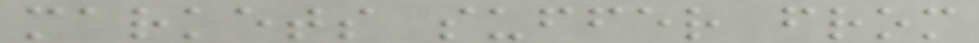markets suffer from
